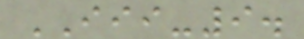III-9.
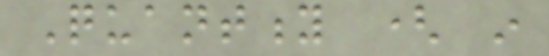Quantity ( in
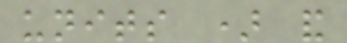units ) and
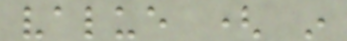value ( in
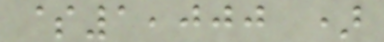$1,000 )
